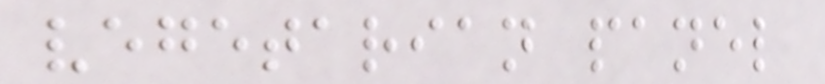vegetarian panel
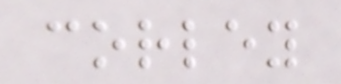corley
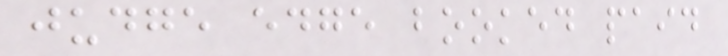judge edge booked paid
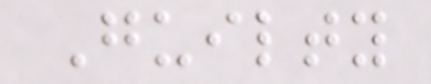Guilty
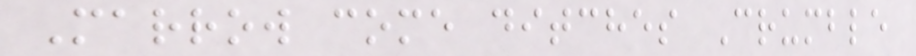Marrow come ditches Crumble
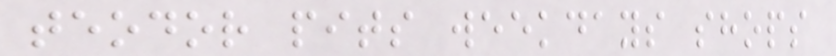teodor pits weekdays shops
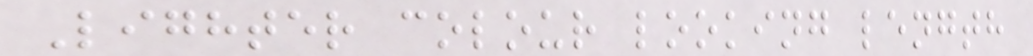Lighter colour looking length
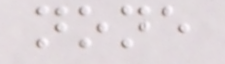none
